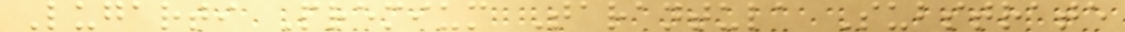Lugarti Premium Tarantula Substrate
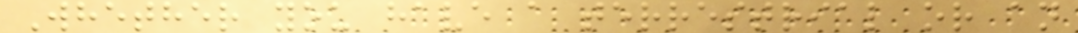Whether you have a terrestrial or an
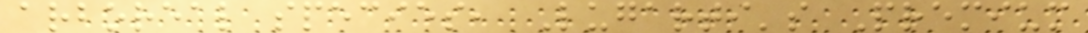arboreal species, Lugarti's Premium
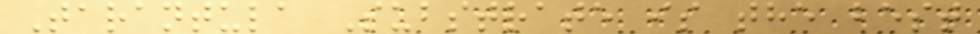Tarantula Substrate is the best
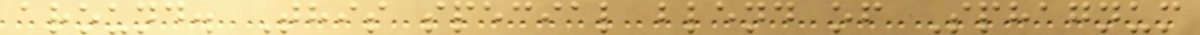around. This special blend of Sphagnum
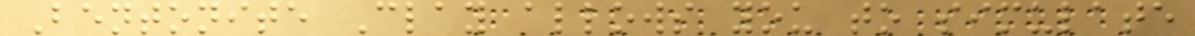Bentonite Clay allows you to simulate
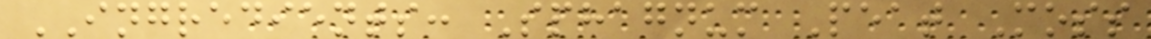INGREDIENTS: Sphagnum Peat Moss
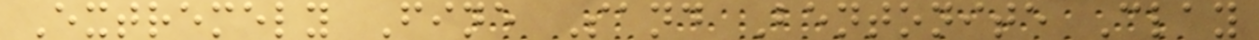Extremely Fine Sand Bentonite Clay
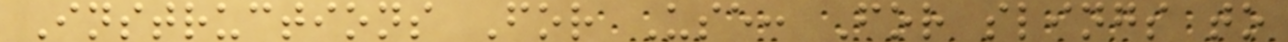Instructions For Use: For slings to
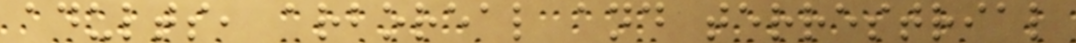adults, arboreal and terrestrial
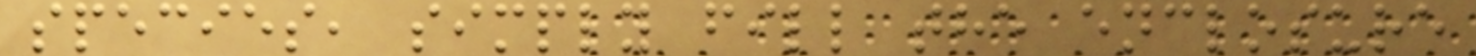species, simply fill the enclosure
